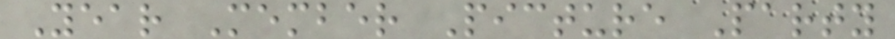Year Member Picture Party
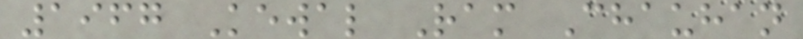1967 Kewal Ram Chauhan
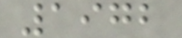1972
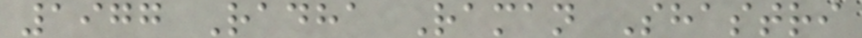1977 Radha Raman Shastri
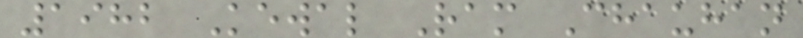1982 Kewal Ram Chauhan
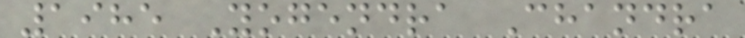1985 Yogendra Chandra
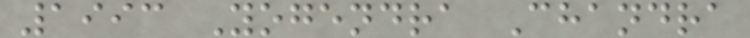1993 Yogendra Chandra
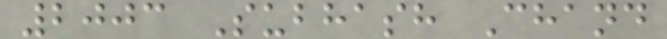2003 Subhash Chand
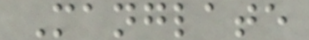Manglate
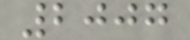2007
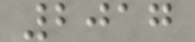2017
